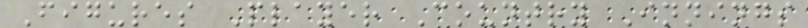Figures Player Country Innings
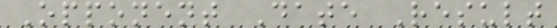Opponent Date Result
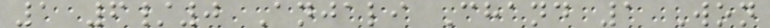1 6/0 Anjali Chand 1 Won
